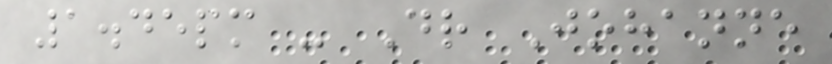1.45pm - Dr Johanne
